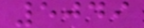5049
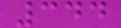344
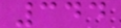344
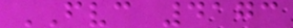FVC 4173
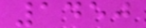1450
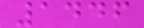1446
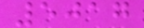5017
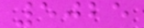5025
